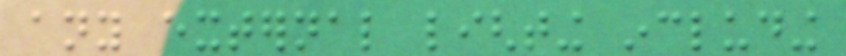any external lighting including
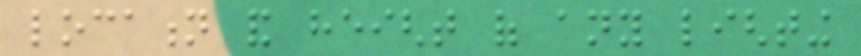location and height of any lighting
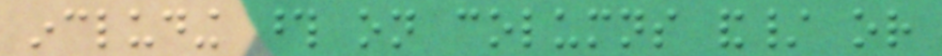including those on columns and/ or
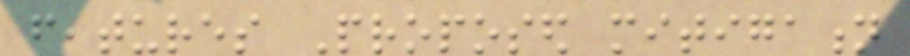features Proposed mitigation
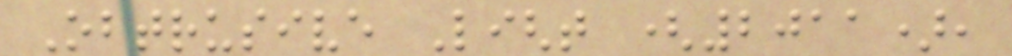Obtrusive Light (2011),
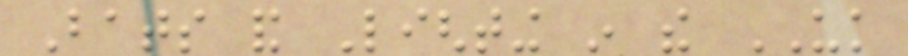Bats and Lighting in the UK
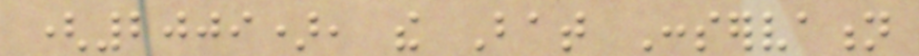(2009), the Bat Conservation
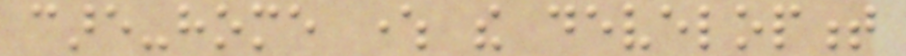care-home where the development
